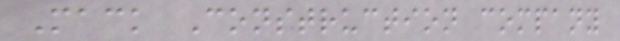Mack Construction company
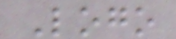Logo
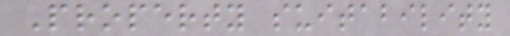Property suitability
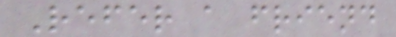Refer a friend
